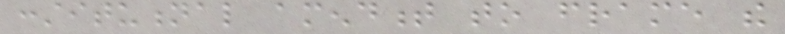constitutional amendment to frame the
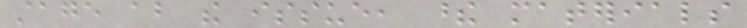stage about the issue, these materials
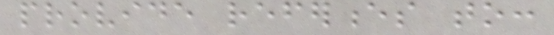provide references to:
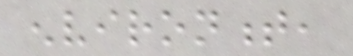environment,
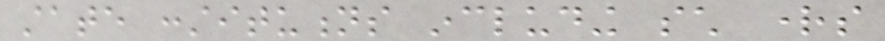state constitutions including such rights
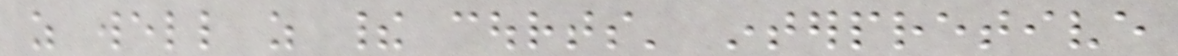as well as their courts' interpretive
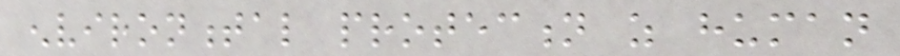environmental protection as human
